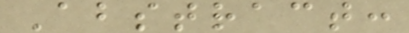Abstract:
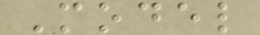Model
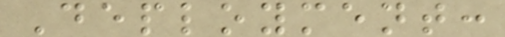Deployment:
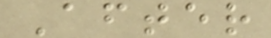After
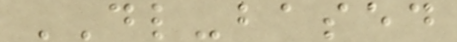DL-based
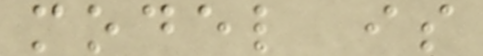model is
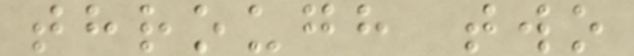through two
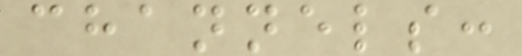channels:
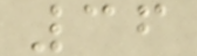36
